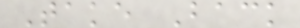Take Back
